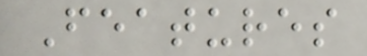Features
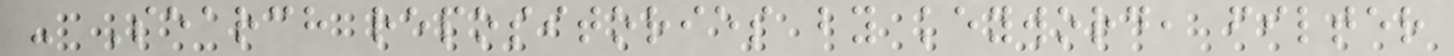- Search repositories by keyword, filter
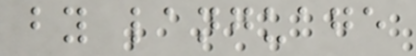by language
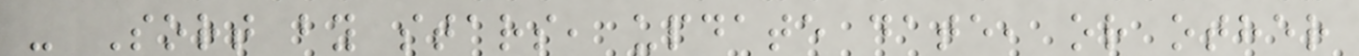- Sort by stars, update date, or other
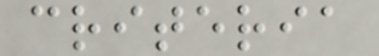criteria
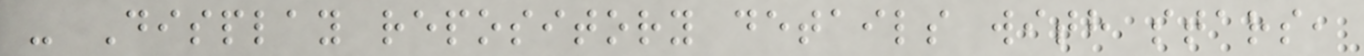- Display repository details with stars,
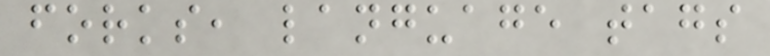forks, language tags
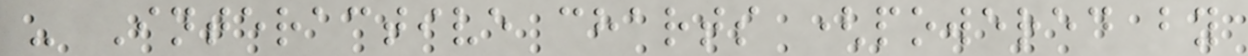- Interactive charts (powered by
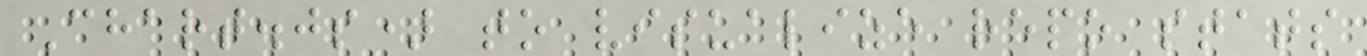Chart.js) to visualize repo stats
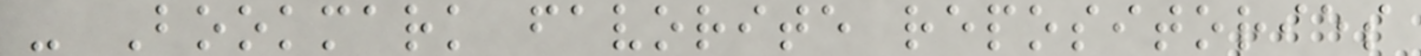- Bookmark favorite repositories
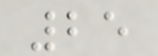25
